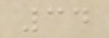34
